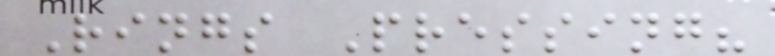Rings Pressing?
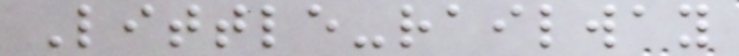Little-railway
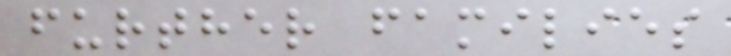further families
